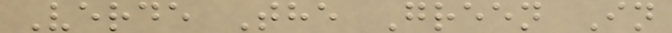Verde The Green In
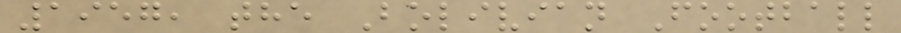1957, the Bolivian Football
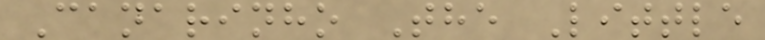Canarinho The Little
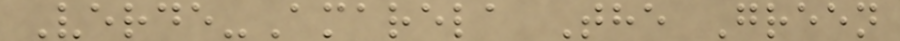Verde-Amarela The Green
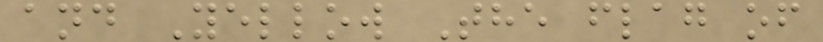and Yellow The flag of
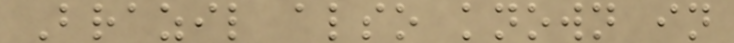Brazil also known in
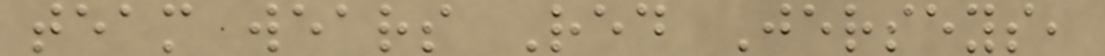team wears Red Jerseys,
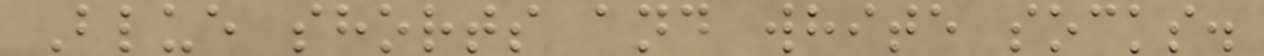Blue shorts and white socks.
